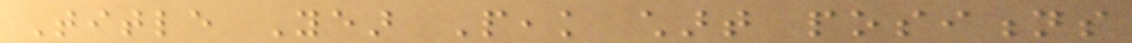Title Year Peak chart positions
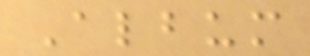Album
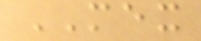MEX
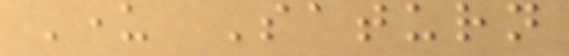Under Saturn
